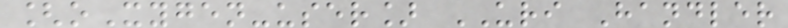[oXygen-user] URI Handler
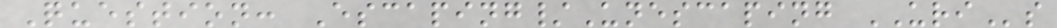Question: Escaping/Unescaping URIs
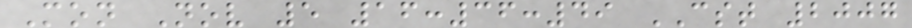Mon Nov 5 16:36:49 CST 2007
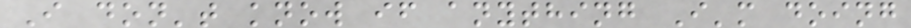I don't know if anything I'm doing
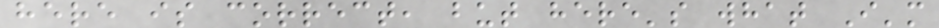here is correct, but here's what I'm
